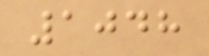1048
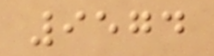9574
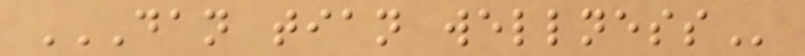DAN TIAN WELLNESS
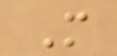M
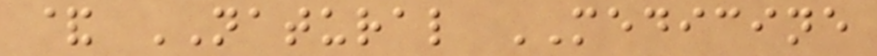& NATURAL MEDICINE
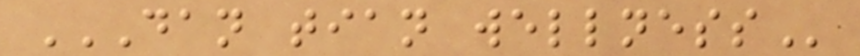DAN TIAN WELLNESS
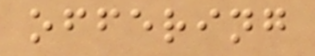offering
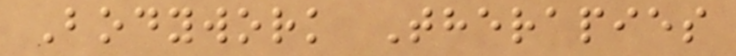Bodywork Therapies
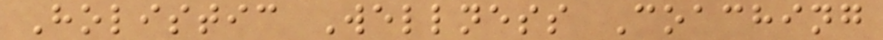Holistic Wellness Coaching
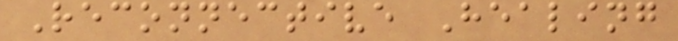Reconnective Healing
